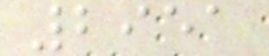2951
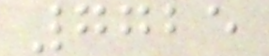7725
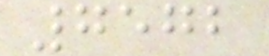7572
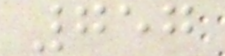757
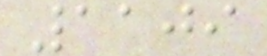1109
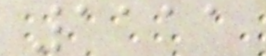1111
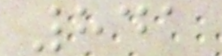841
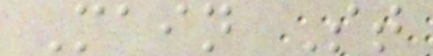Main St
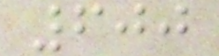600
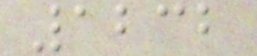1232
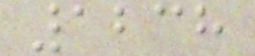1238
